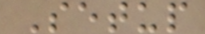Setup
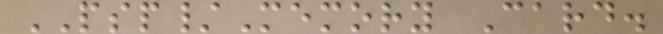PSP/Memory Card.
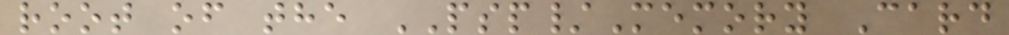root of the PSP/Memory Card
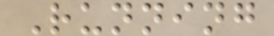Running
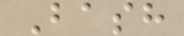Bash
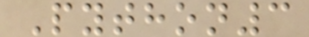Python3
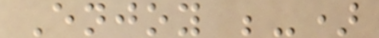Enjoy ;-)
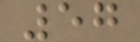57
